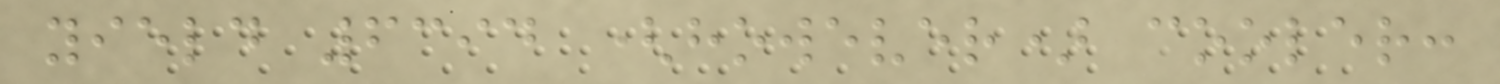yield 6394 (however) cooler:
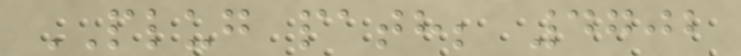PLUG path; 4702
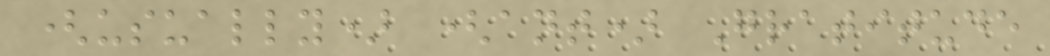(usually) (ant) Gratitude
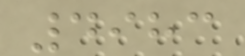4983
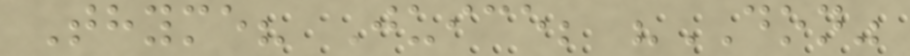Thyme? Juice; "DON"
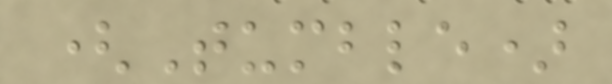(Tumble)
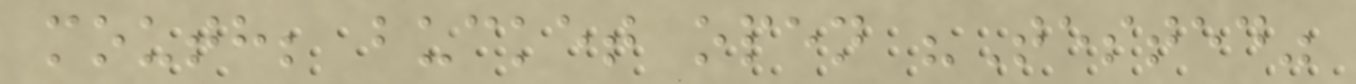mouth; bucket open "Tested"
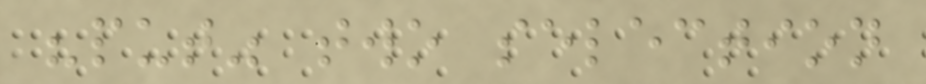"put" two selection
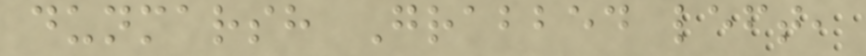dunmarsh Grabbed left,
